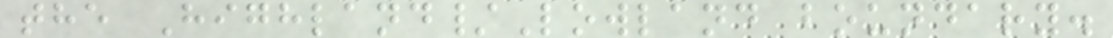the Highland/Lowland boundary.
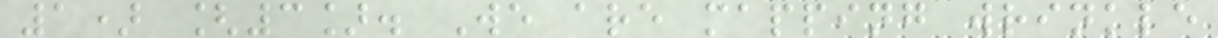1) [3]. We are mapping wrinkle
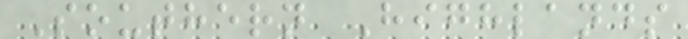Southern Highlands
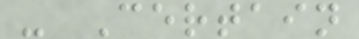- Certain
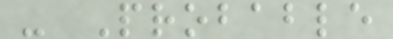- Probable
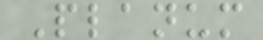Planum
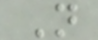N
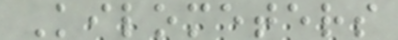Kilometers
